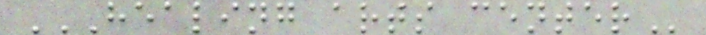HEALING ARTS CENTER
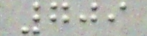709
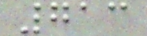713
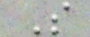S
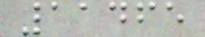11465
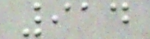914
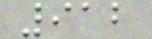912
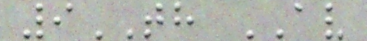9TH AV
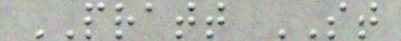PRATT ST
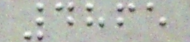4865
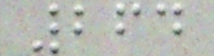264
